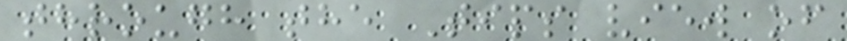through the Tips view of
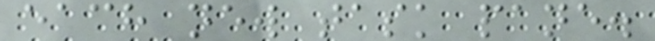each new task pane.
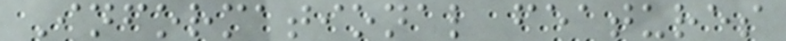Informational features
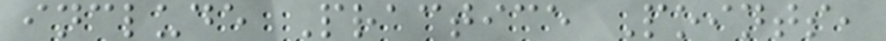include Practice Points,
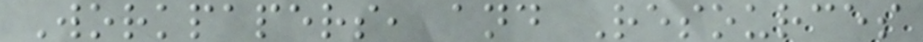Workpapers, and Resources
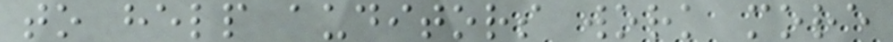to help auditors work more
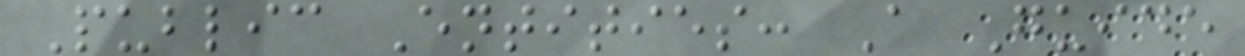Public Entities: A Guide
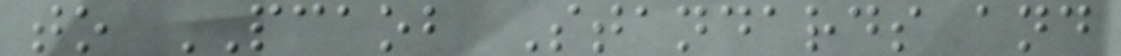to PCAOB Standards and
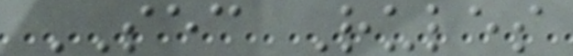SEC Rules
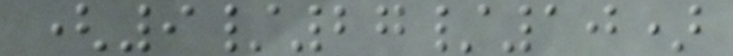(9/27/10)
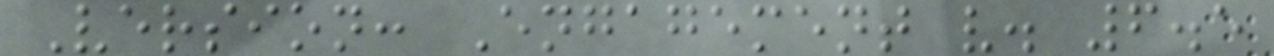Version: Engagement v. 6.5
